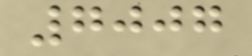7007
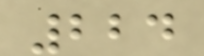224
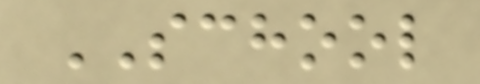SCHOOL
